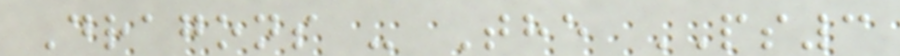Dragons - The PS3
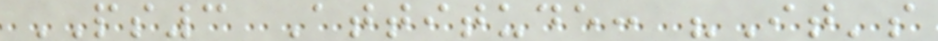PS3 Attitude: "It's
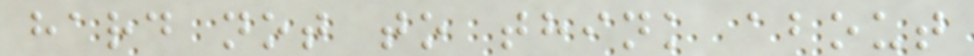hard not to think about
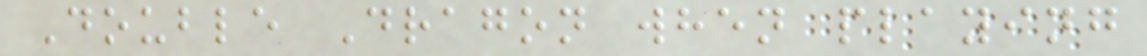Double Dragon when playing
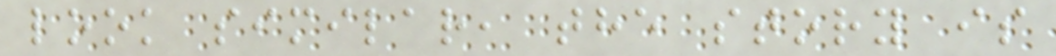look similar, the story is
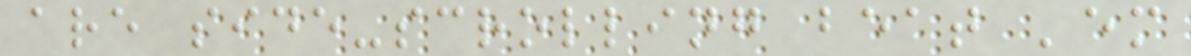are side-scrolling beat 'em
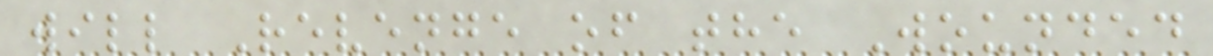will Revenge of the Wounded
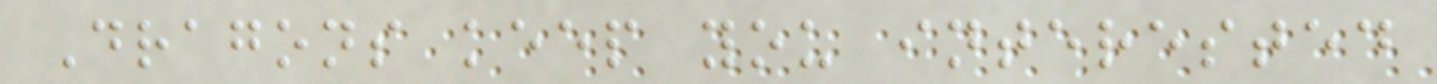Dragons keep you interested
